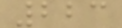223
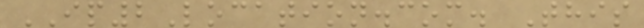IP2Location.com. This
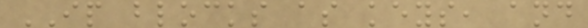IP blocks as keys, and
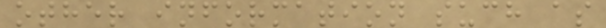other information such as
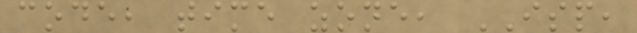code, time zone, ISP,
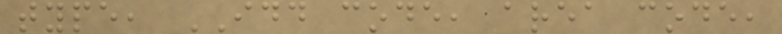type, IDD code, area code,
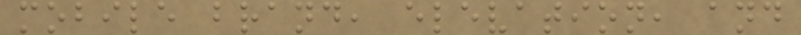mobile brand, elevation, and
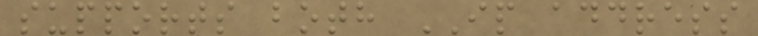supports both IP address
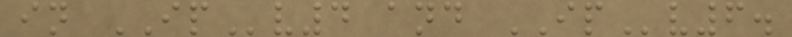in IPv4 and IPv6.
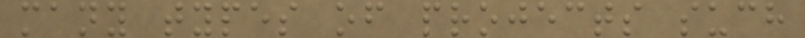many types of projects such
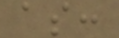as:
